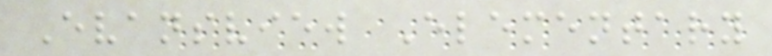Evansview Elementary
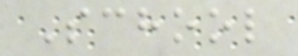School
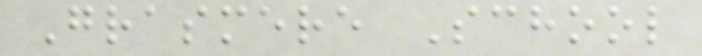Grasmere School
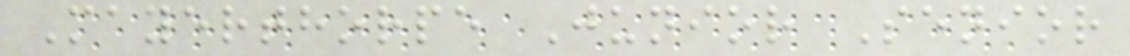Mayerthorpe Junior Senior
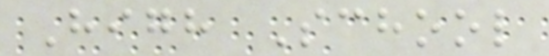High School
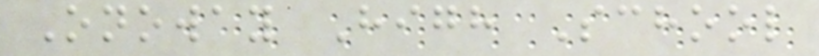Onoway High School
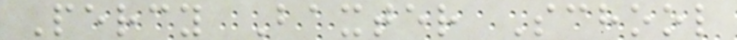Percy Baxter School
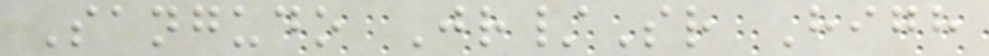Sangudo Jr/Sr High
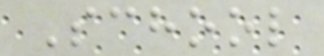School
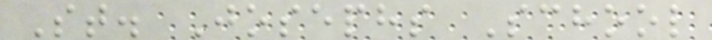St. Josephs School
